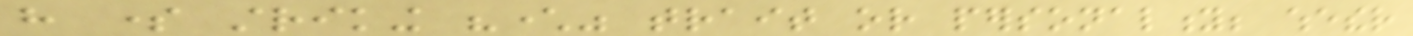have some striking "character" trait or personality; whether
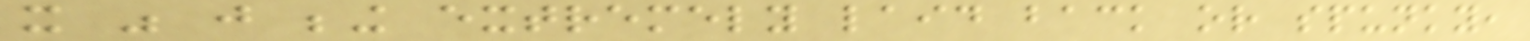it was just being extremely laid back or spunky,
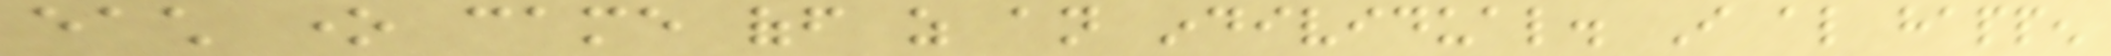each one came off as an individual. I also happen
